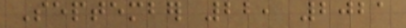September 22, 2021
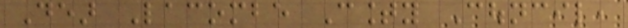Dear Lacombe County Council,
